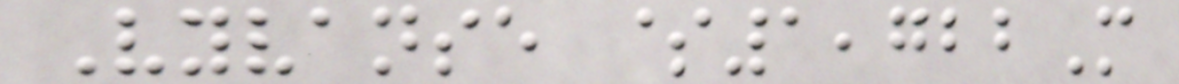Vyvanse $1,722M
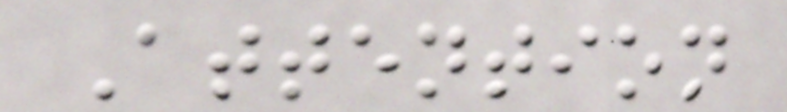Attention
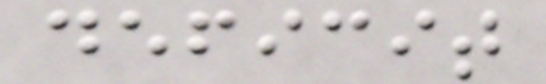deficit
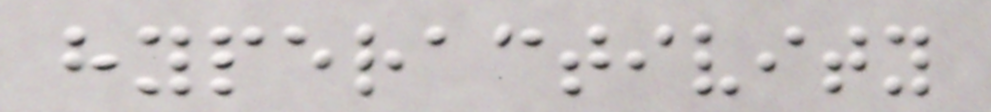hyperactivity
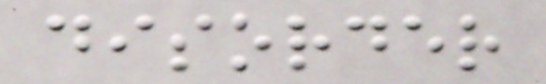disorder
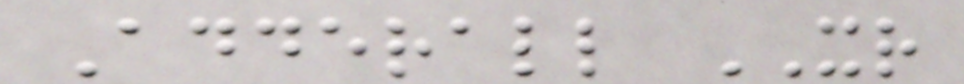Adderall XR
